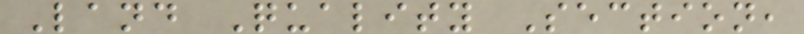Land Quality Section,
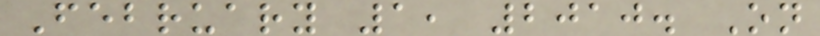February 1, 2010. On
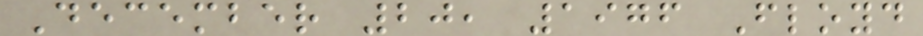December 20, 1976 Floyd
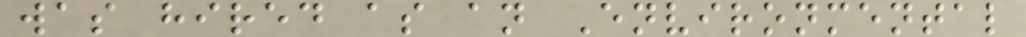was hired as an Environmental
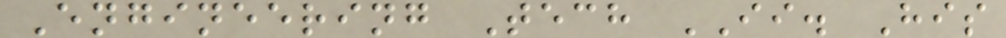Engineering Tech II. His
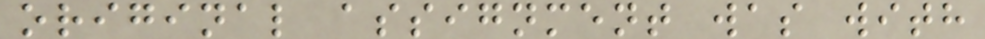original assignment was with
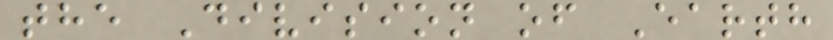the Division of Earth
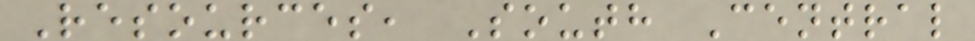Resources, South Central
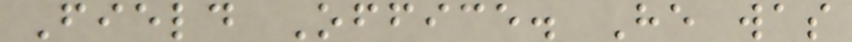Field Office. He was
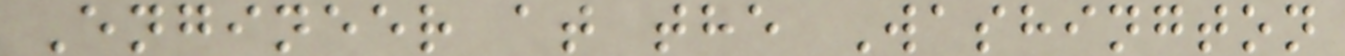Engineer at the Washington
